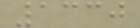1330
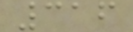316
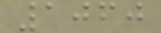1060
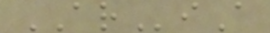ARiA
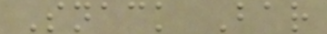Snack Bar
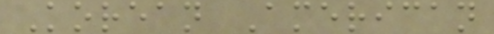Korean American
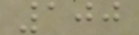100
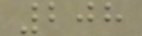208
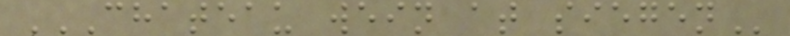CHATEAU WEIN AT SIEGEN
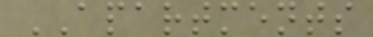APARTMENTS
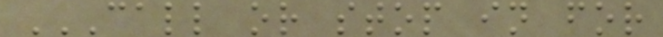CALL OR STOP IN FOR
